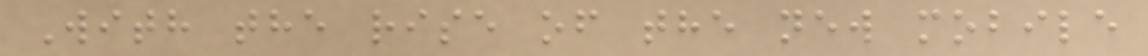With the rise of the new mobile
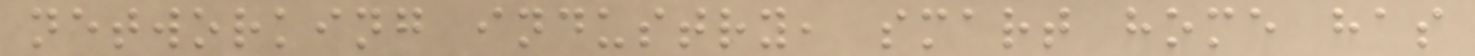networking industry, smart home has
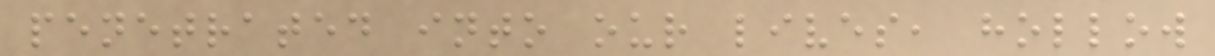penetrated into our lives, hollow
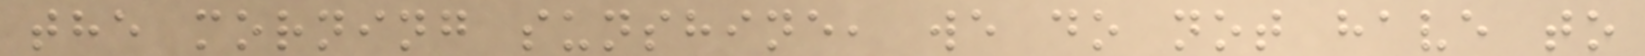the morning sunshine, we do not have to
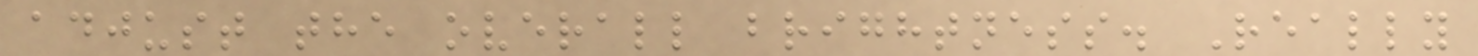adjust the overall brightness. Really
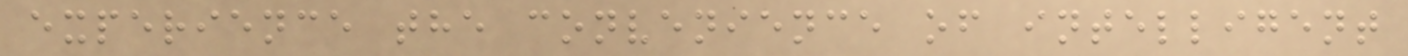experience the convenience of intelligent
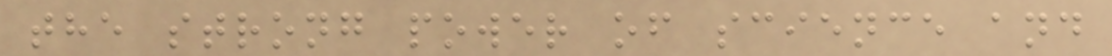the strong power of science and
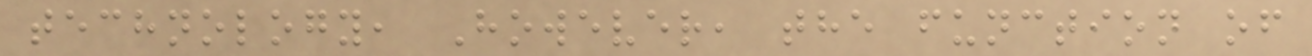technology, However, the function of
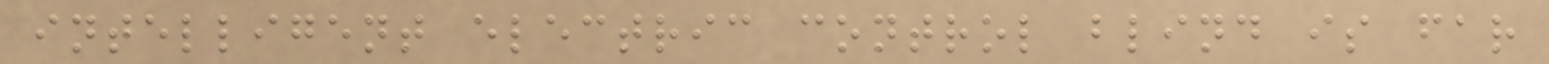intelligent electric control blind is far
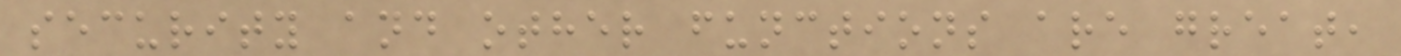security and other functions are great,
